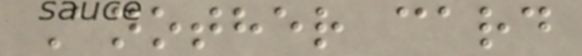Another card
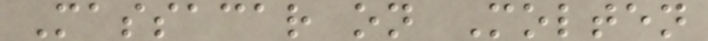Massacar on Molten
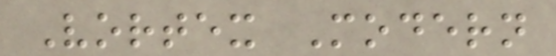Vortex Modern
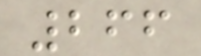266
